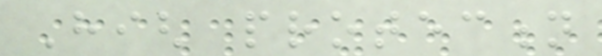High protection
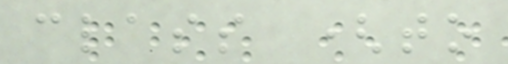class (to
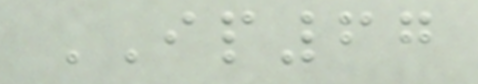IP67
